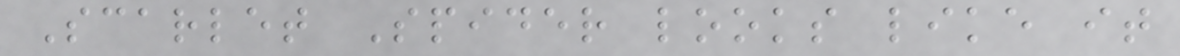Scarlet Spider looks like it
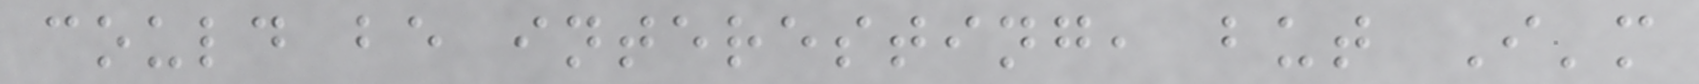could be interesting, but I'm
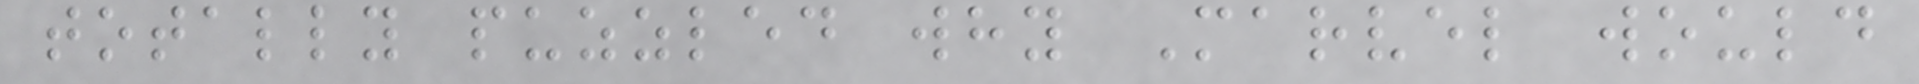totally puzzled why Marvel would
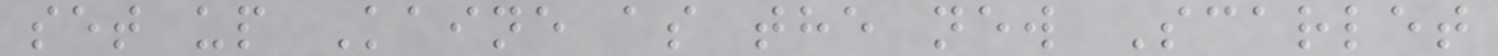set up Kaine as the new Scarlet
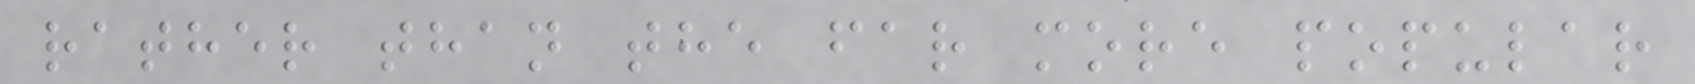rather than the far more popular
